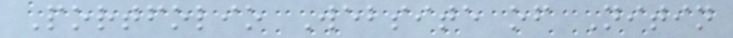Portfolio Website of Nitin
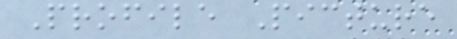Profile Picture
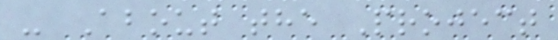- About the Project
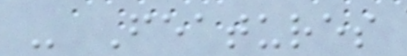- Features
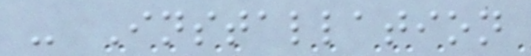- Installation
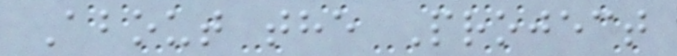About the Project
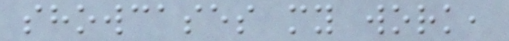showcases my work,
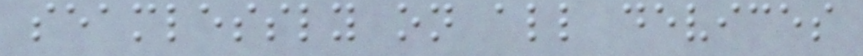seamlessly on all devices
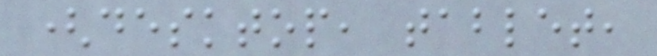(desktop, tablet,
